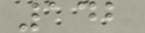142
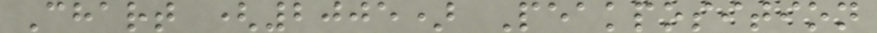Chart (2005) Peakposition
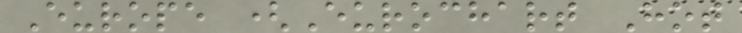Europe (Eurochart Hot
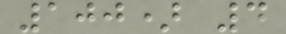100) 4
